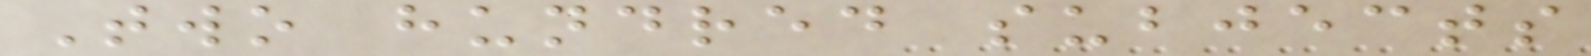Two hundred subjects
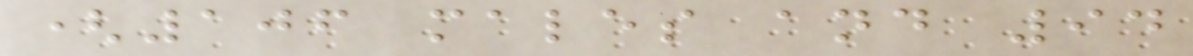(106 males and 94
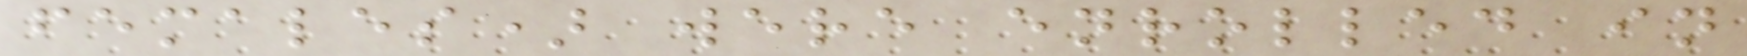females) were enrolled in
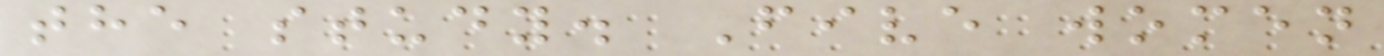the study. Five women
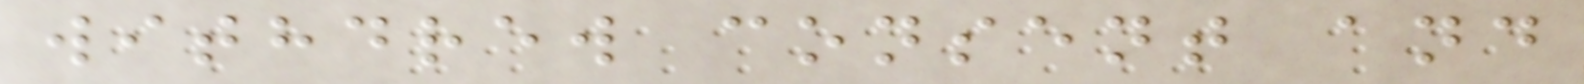withdrew consent and
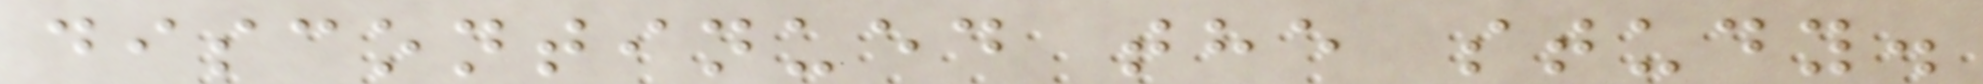discontinued the study.
